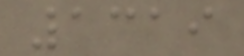1319
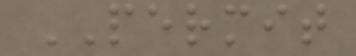PERMIT
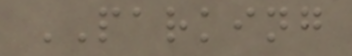PARKING
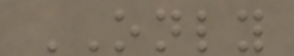ONLY
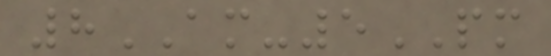8AM-5PM
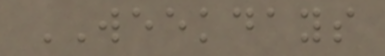WEEKDAYS
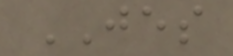JES
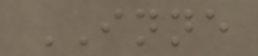INNE
